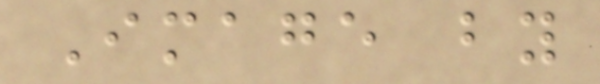Image by
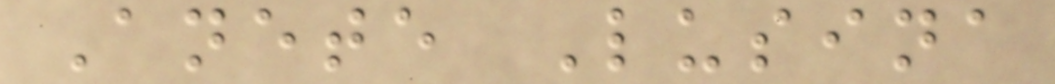Anete Lusina
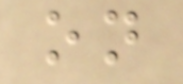on
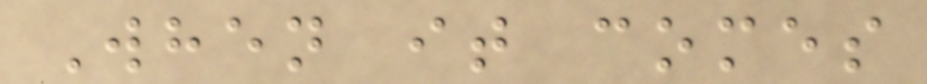When it comes
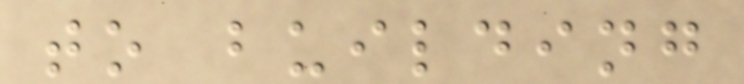to building
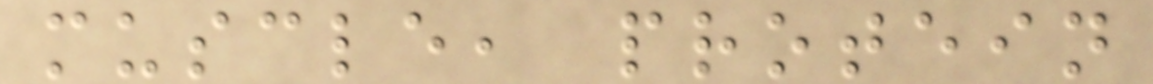muscle, protein
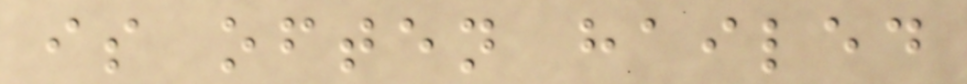is often hailed
